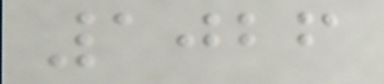1026
